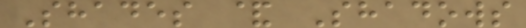Shades & Shadows
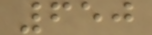650
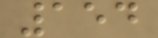154
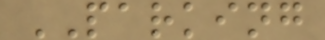PARKING
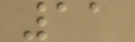11
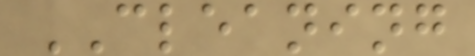CLEANING
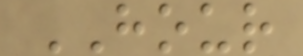HOUR
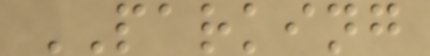PARKING
